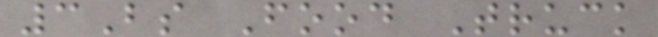3Bs Food Truck
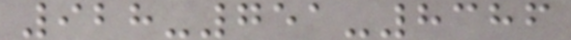928-751-8386
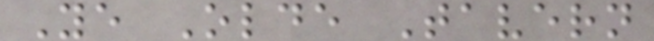Ye Olde Tavern
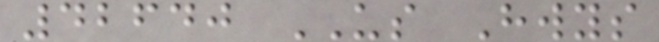42640 US Hwys
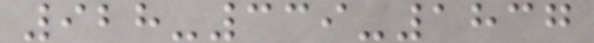928-339-1837
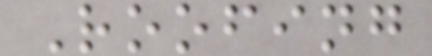Roofing
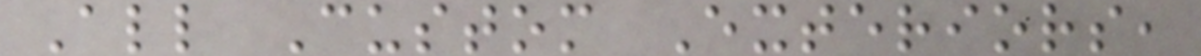All Custom Exteriors,
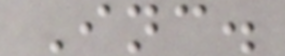Inc.
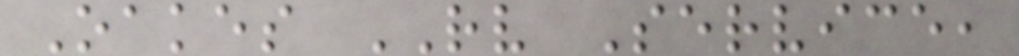Oakes RV Service,
